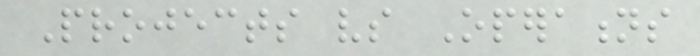Projects vs Operations
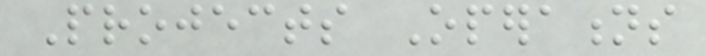Projects Operations
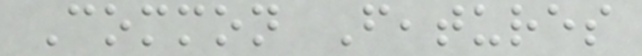Common Features
